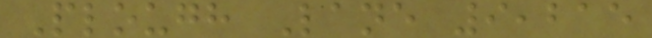Plough Lane 9,215
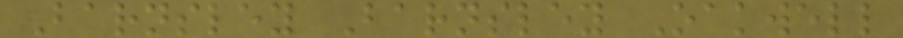Barnsley Barnsley Oakwell
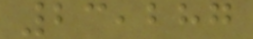23,287
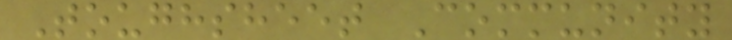Toughsheet Community
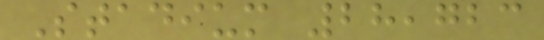Stadium 28,723
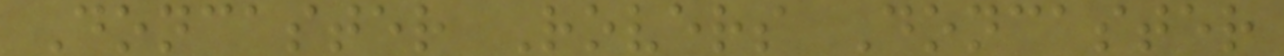Doncaster Rovers Doncaster
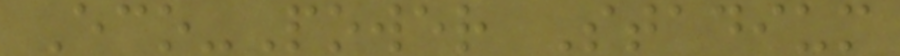Eco-Power Stadium
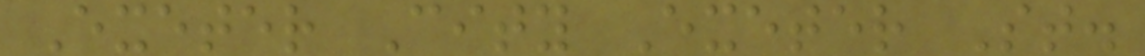Exeter City Exeter St.
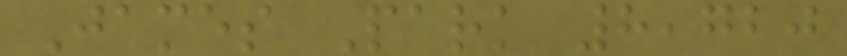James Park 8,720
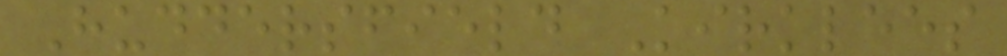Huddersfield Kirklees
